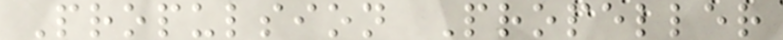Propulsion Propeller
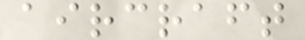aircraft
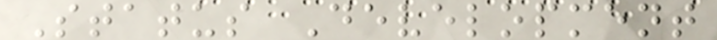Status Development
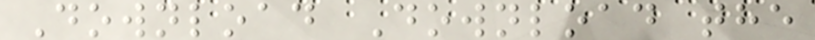Download Download the
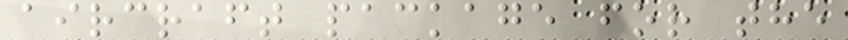aircraft package for the
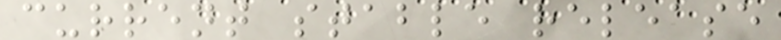current stable release
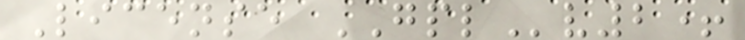License GPLv2+
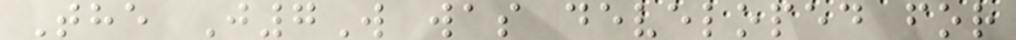The J7W was developed for
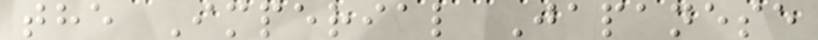the Imperial Japanese
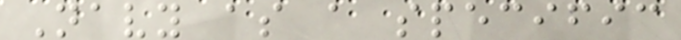Navy as a specific
